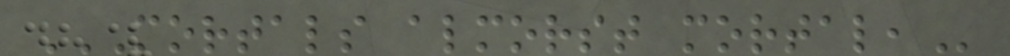MORTALS ALMORST MORTAL,
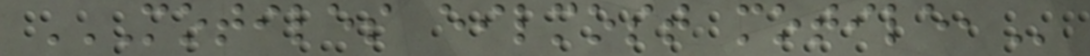MOTILES EILMOST MOTILE,
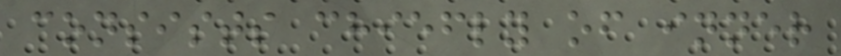consists chiefly of inner
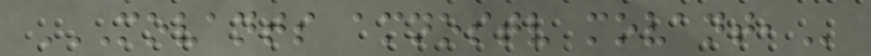MOVANTS AMNOSTV MOVANT,
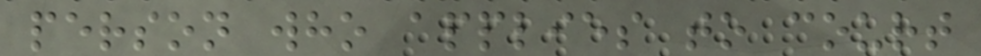person who applies to court
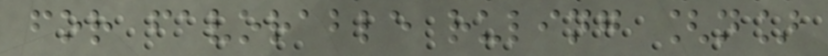for favorable ruling [n]
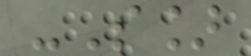-S]
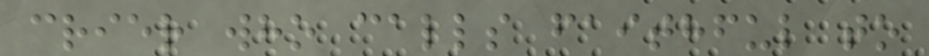crier who calls faithful to
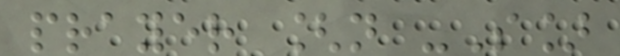prayer [n -S]
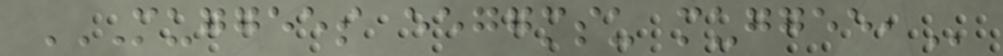MUGGEES EEGGMSU MUGGEE,
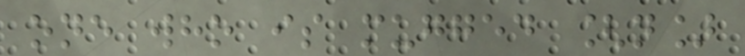one who is mugged [n]
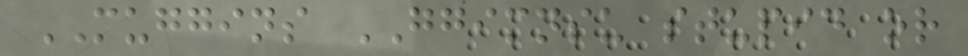MUGGINS GGIMNSU stupid or
